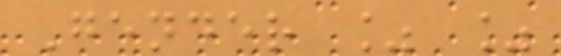Gender % %
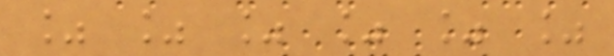% % % % % %
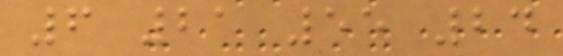6 21 55 24
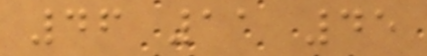46 11 45
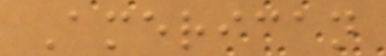American
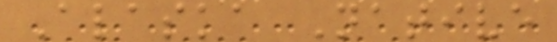Alaska Native
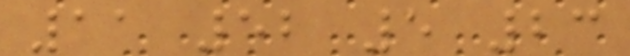11 52 5 23
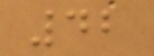42
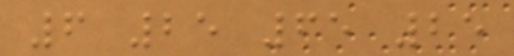6 25 65 25
